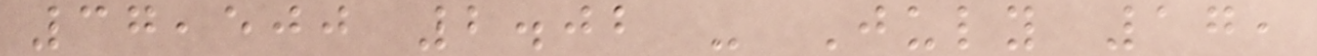37,500 2.02 - July 17,
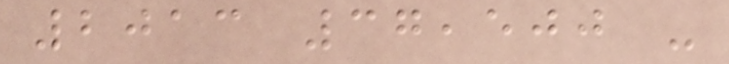2013 37,500 -
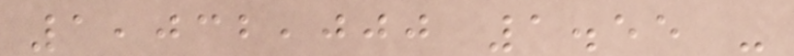1,032,000 1.55 -
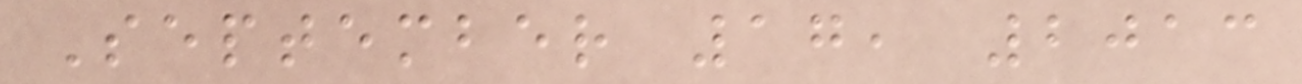September 17, 2013
